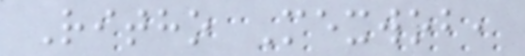Ritho Mexwob,
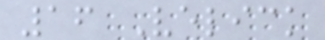16 Velick
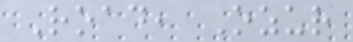Road, Ozur
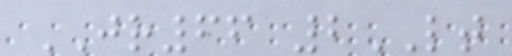JR66 2LT
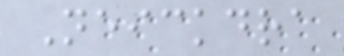Neickdra
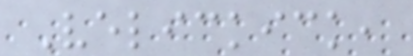Velickick,
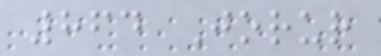864 Jorur
